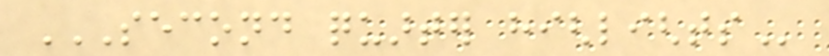SECOND QUARTER HIGHLIGHTS
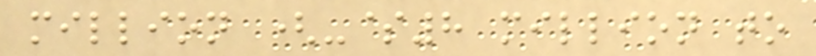million (-$8 million to
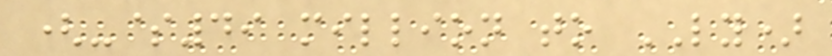(-$49 million to LY)
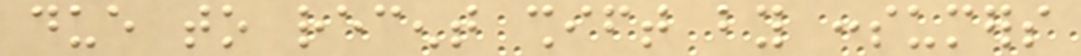due to recent shift by consumers
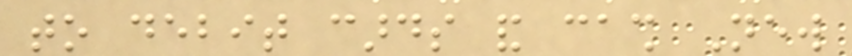to debit cards and cash New
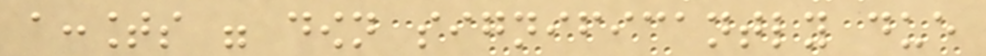accounts were down significantly due
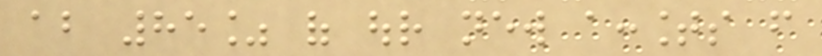about 85% of our new accounts from
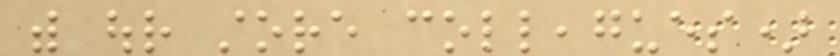with our store colleagues)
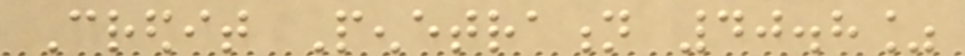Credit Penetration 40.8%
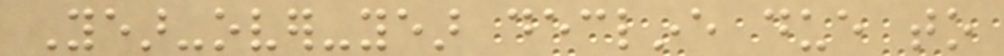Year-over-year decline due to
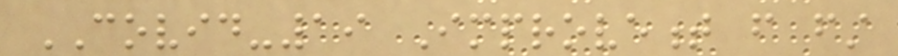COVID-19 Improvement from first
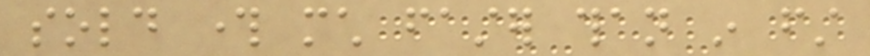sold through much faster than in first
